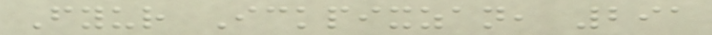Fyur Ickpixzan, 291
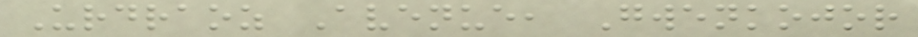Urdraoz Avenue, Gwenkojor
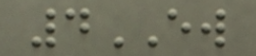4EW
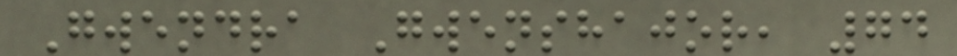Gwendra Gwenshajor, 74
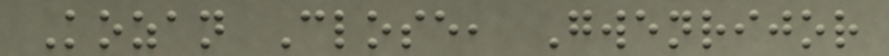Kozan Close, Gwenrijor
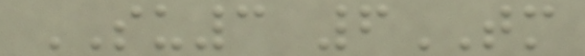SU3 6TM
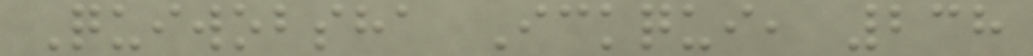Quiwobsha Ickqui, 238
